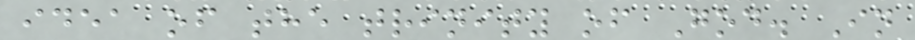idea of the trinity of God. In
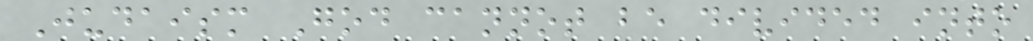Judaism God cannot be divided into
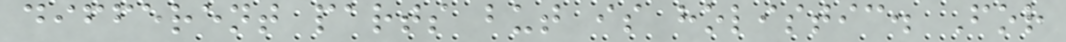different parts but is holistic. For
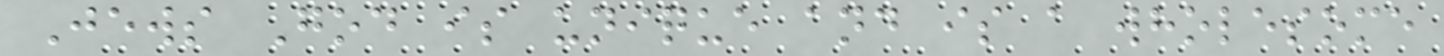Jews God is unique and is a wholesome
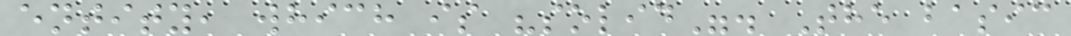entity, which is "solid". The basic
